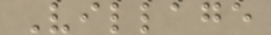Village
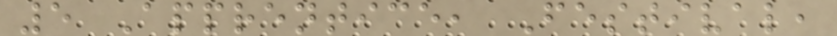5 Apprentice, Festival,
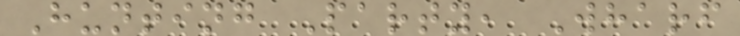Hunting Party, Wharf
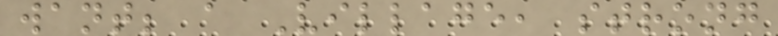want; a Village, strong
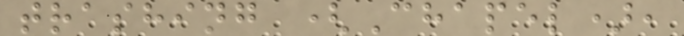trashing (Chapel),
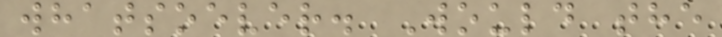whatsoever. Would the
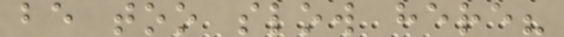be too slow here?
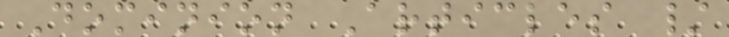Dominion Articles /
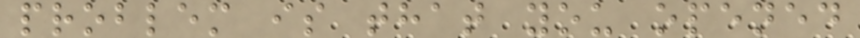problem is that you opened
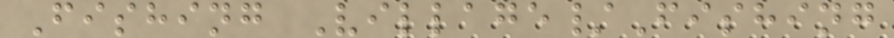Fishing Village/Fishing
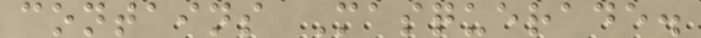contains Masquerade.
